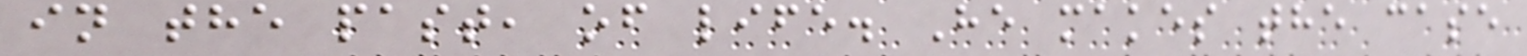in the past, of life. He makes the case
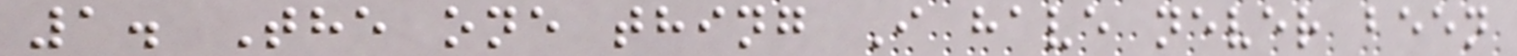1. The one thing I have never been
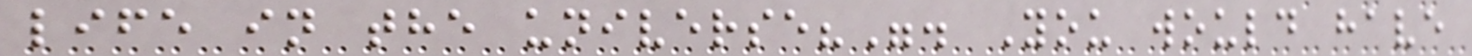life in the universe?". You would have
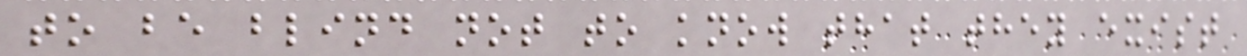to be blind not to know that they exist
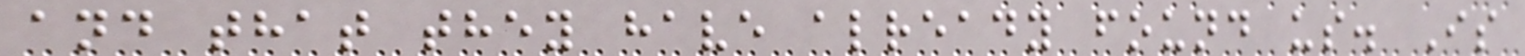and that they have already found us. Is
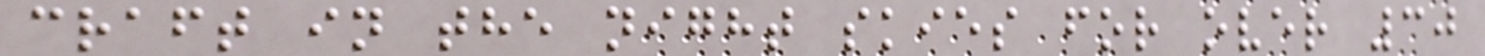craft in the night skies for over 30
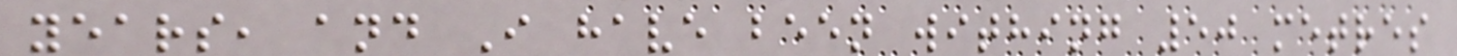years, and I have been withing 50 metres
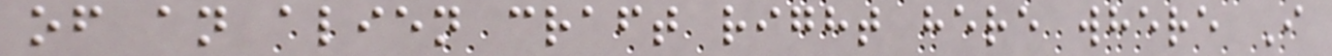of an alien craft right here where I
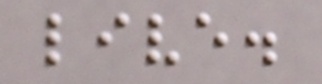live.
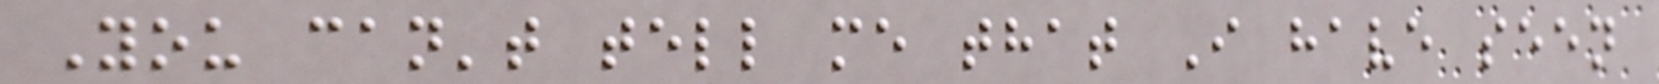You can't tell me that I have seen
